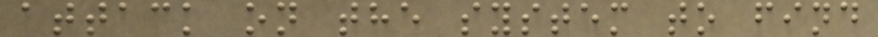attack on the system to find
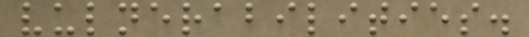vulnerabilities.
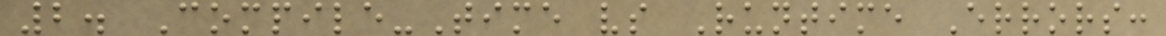2. Compile-Time vs Runtime Errors:
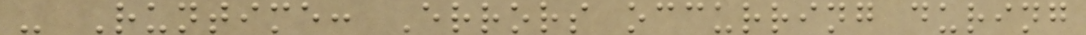- Runtime: Errors occurring during
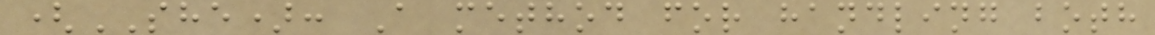(SHE): A method for handling both
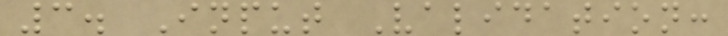3. Input Validation:
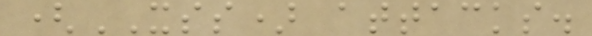(XSS) attacks.
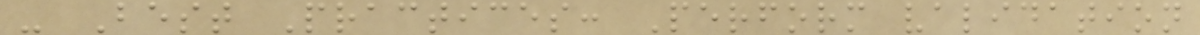- Best Practices: Perform validation
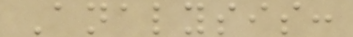Analysis:
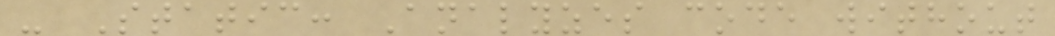- Static: Analyzes code without
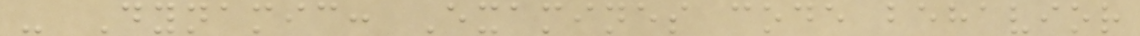- Dynamic: Examines code behavior
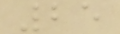25
